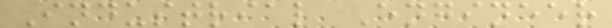Industrial Engineer
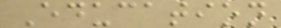Education
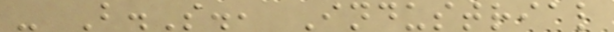- B.S., Industrial
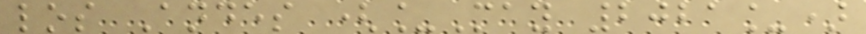los Andes (_May 2021_)
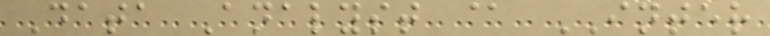Data Analyst @ INTER
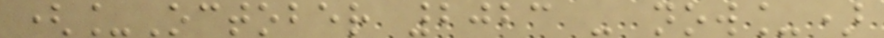(_October 2023 - now_)
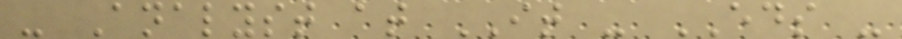- Analyst at IT - EDS -
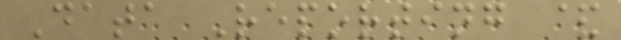Data Reporting &
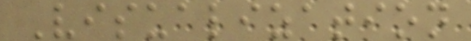Visualization
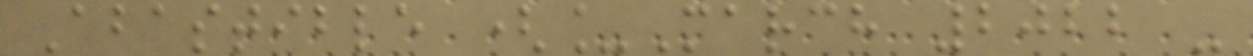Abastible (_March 2022 -
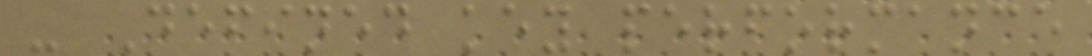- Defined key performance
